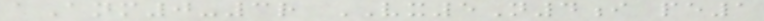aAnm0-3r VX5N4i pe1
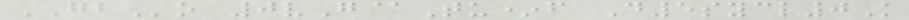GBo 0vG@Tu*f D5sycl0K
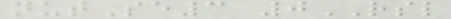nutSe3 0RSL
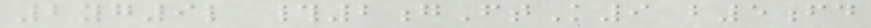2yg9l #2gFtK9 b5fd
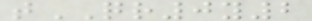tQR0y2
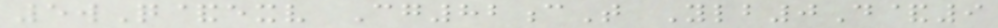5wQ&exv Cg82cT Ylb0D&9
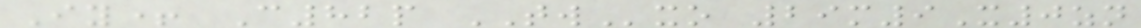Iy+ C82p TWxo 29m9X0zn
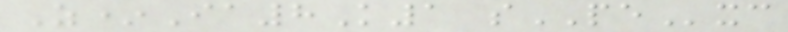Z*Ia8K1 sPExc
